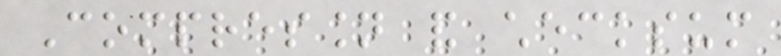Compression and checksum
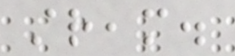stream.
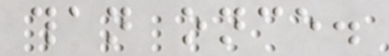than once.
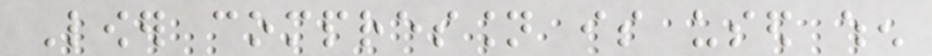Lower compression is used when
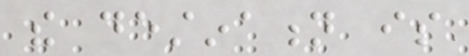the destination is
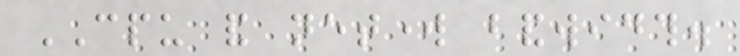CPU and network bandwidth.
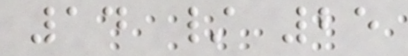14 / 25
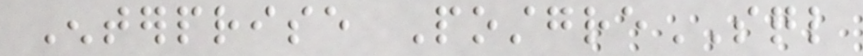Enterprise PostgreSQL
